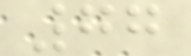77
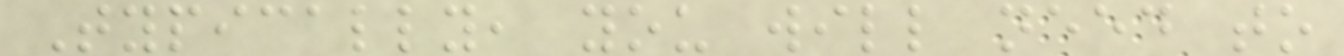Typically, you will need to
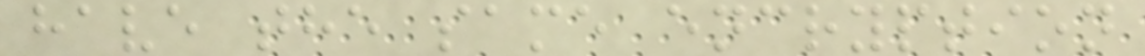have the same encryption
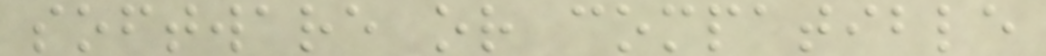software or compatible
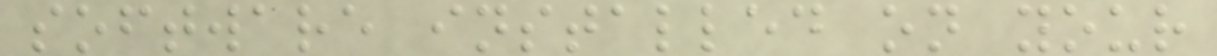software installed on your
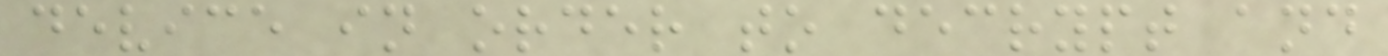device in order to decrypt and
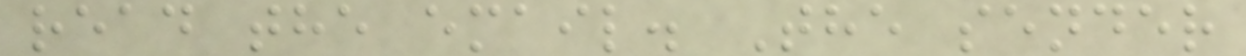read the email. The sender
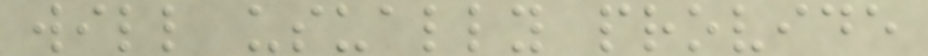will usually provide
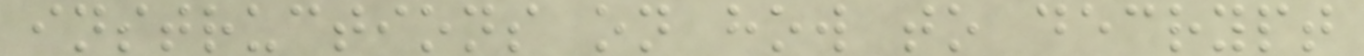instructions on how to decrypt
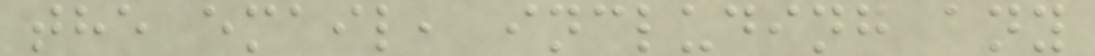the email, including any
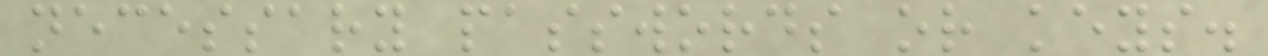necessary passwords or keys.
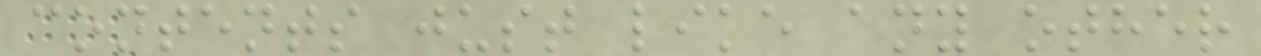contents just like any other
